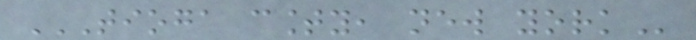TIOGA COUNTY, NEW YORK
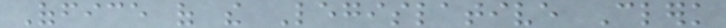Office of the Legislative Clerk
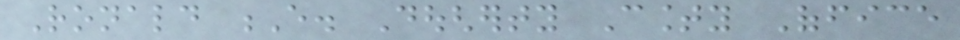Ronald E. Dougherty County Office
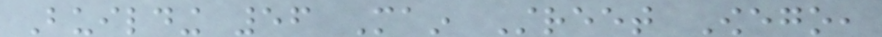Building 56 Main Street Owego,
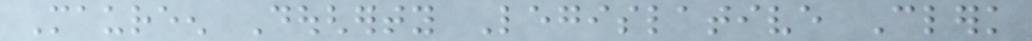Maureen Dougherty Legislative Clerk
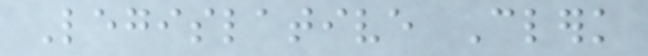Legislative Clerk
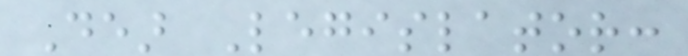Dear Legislator:
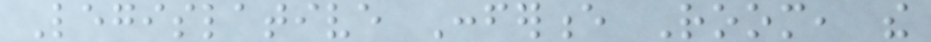Legislative Conference Room, the
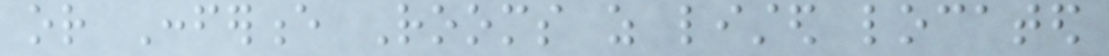or Conference Rooms as listed located
